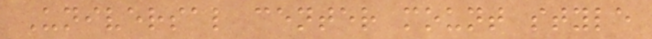Universal center mount style
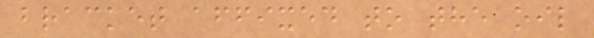bracket affixed to the oil
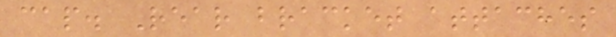cap. Rear bracket attaches
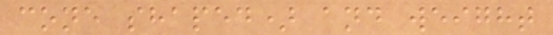cone shaped) and weight
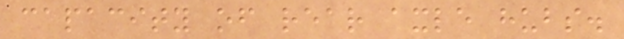capacity of rear axle hubs.
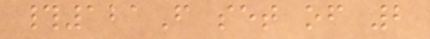#121F set of 2
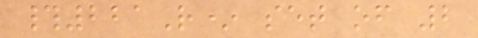#221R* set of 2
